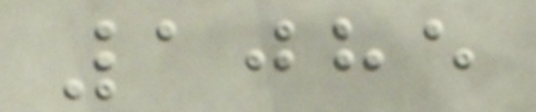1085
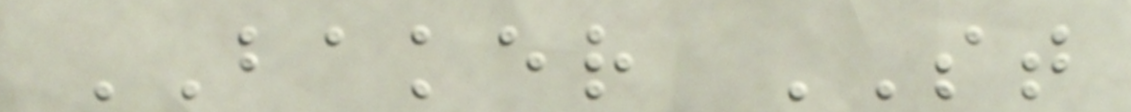BAKER ST
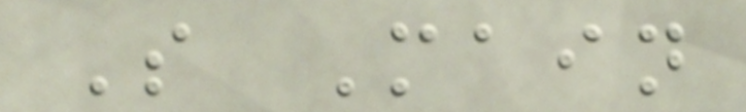S Main
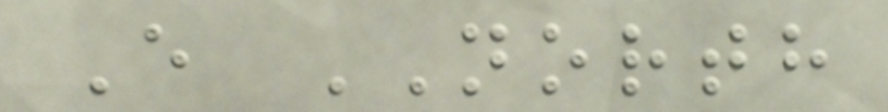E NORTH
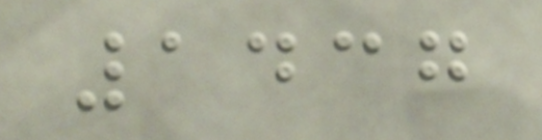1437
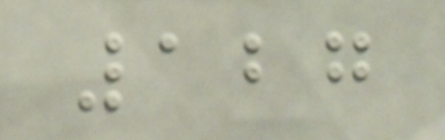127
